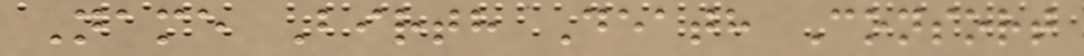Name Birth Death Consort
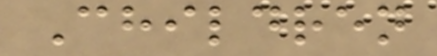Children
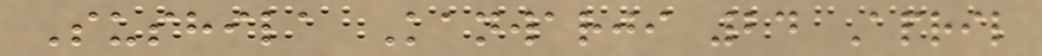Sushila Kanwarji 24 April
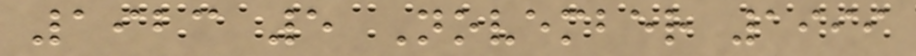1923 5 November 1999
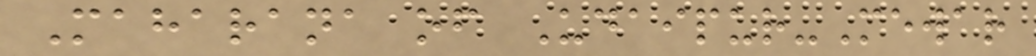Maharana of Udaipur-Mewar
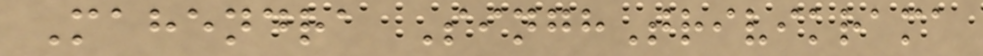Mahendra SinghTrivikrama
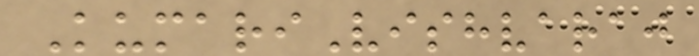KumariVishvaraj
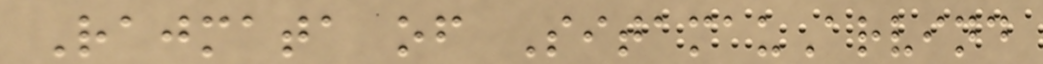Rajmata of SitamauArvind
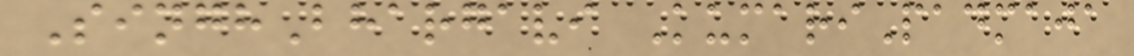SinghBhargavi KumariPadmaja
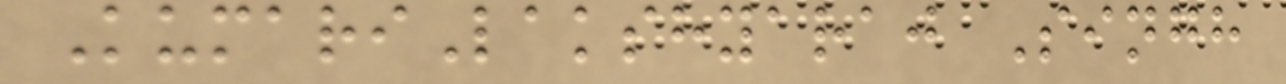KumariLakshyaraj Singh
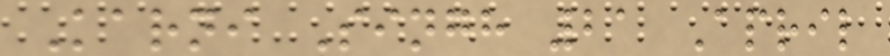Karni Singh 21 April
